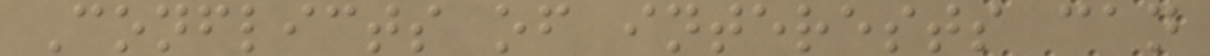Conflicts of interests can
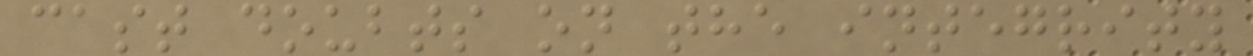cast doubts on the integrity
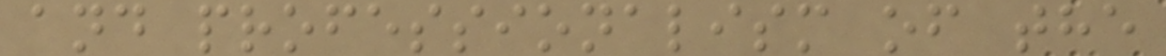and professionalism of the
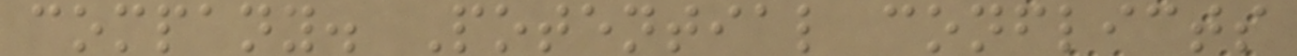company. Potential conflicts
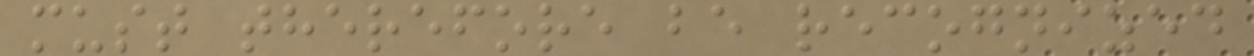must therefore be recognized
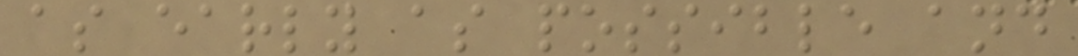as early as possible and
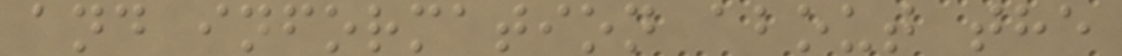and information about the
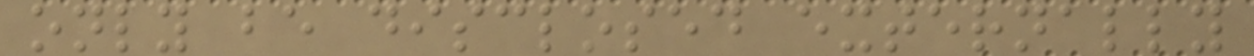only be disclosed externally
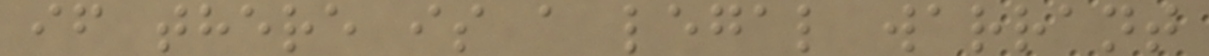if there is a legal warrant
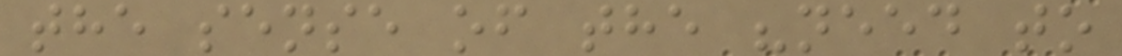the sense of the "need to
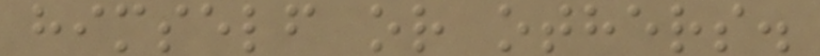himself or others.
